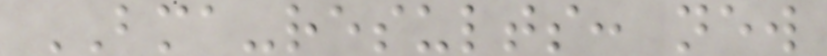BMA-results: new
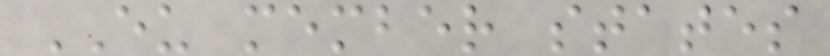EU member states
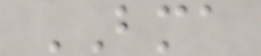BMA
